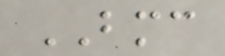BMC
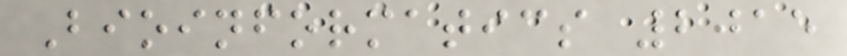Bioinformatics 2015
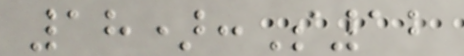18):S12
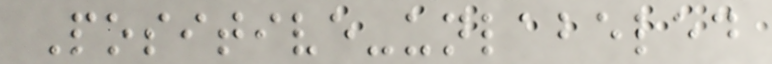Positive-unlabeled
